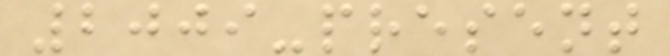2009-present
